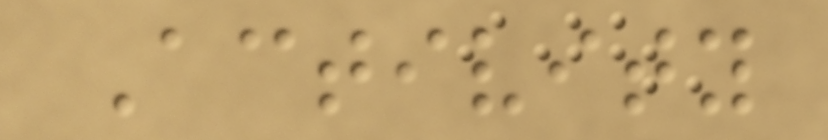Activity
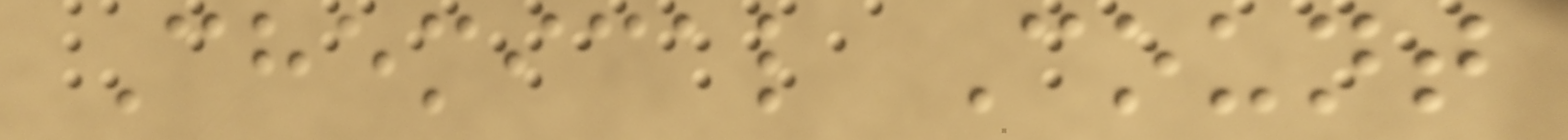Chemical Count
